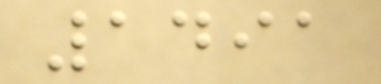1491
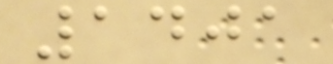1401
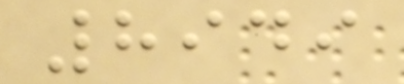8949
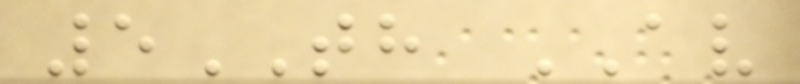5TH AV
